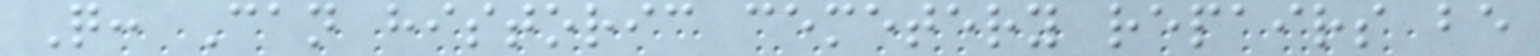Q: Can historic cemetery repairs be
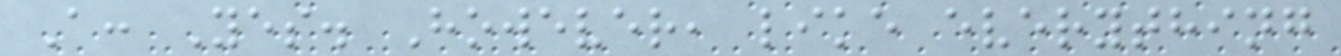A: Yes. However, like everything
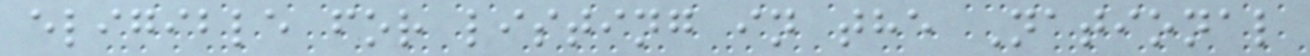eligible for listing in the National
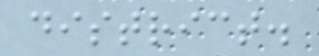district.
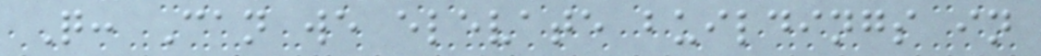Q: Can we elevate buildings in
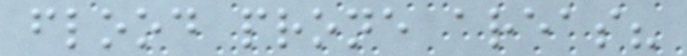flood prone areas?
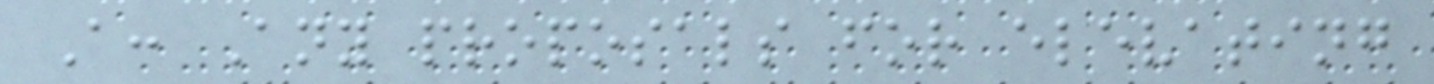A: Any proposals for elevating
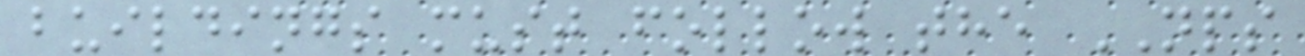buildings must follow the NPS
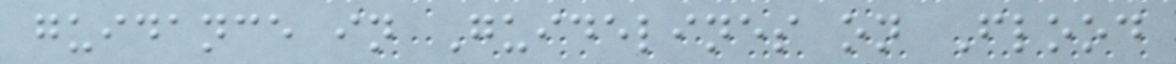guidance in Guidelines on Flood
